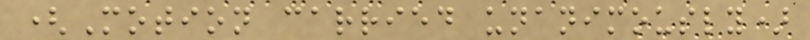(Motion carried unanimously)
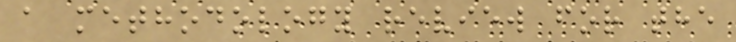a methodology review for the
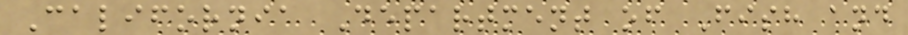California Department of Fish and
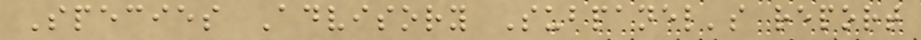Species Advisory Subpanel's report
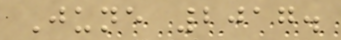June 2017.
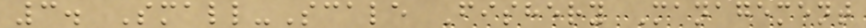3. Small-Scale Fishery Management
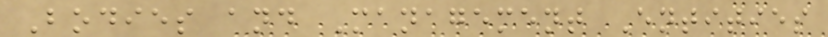Bodies and Management Entities
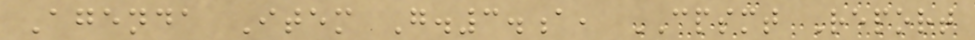Agenda Item G.3.a, CPSMT Report
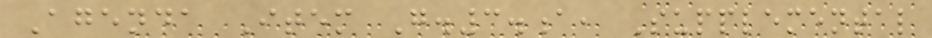Agenda Item G.3.a, Supplemental
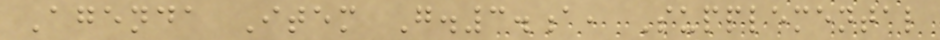Agenda Item G.3.a, Supplemental
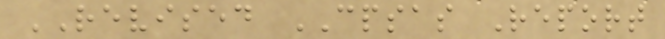REVISED CPSAS Report
